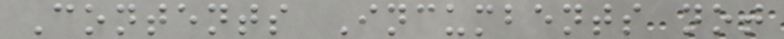Contents Incumbents not
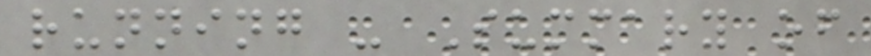running - Summary of
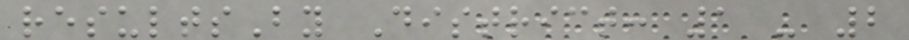resultsBy District: 1 - 2
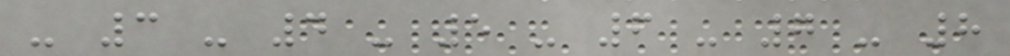- 3 - 4 - 5 - 6 - 7 - 8
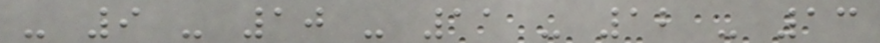- 9 - 10 - 11 - 12 - 13
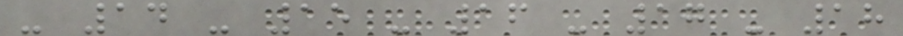- 14 - 15 - 16 - 17 - 18
